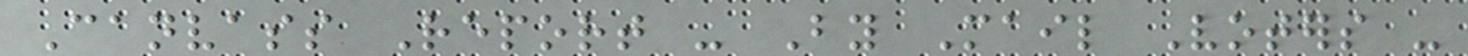Canvass Report - By Mail Voters -
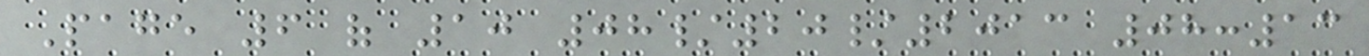Page 6 of 10 08/20/2013 08:13
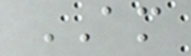AM
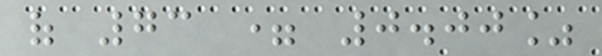of 73 = 0.00%
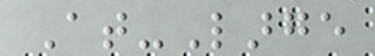At-Large
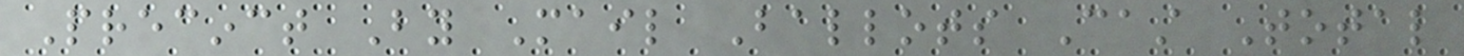Precinct By Mail Ballots Cast Total
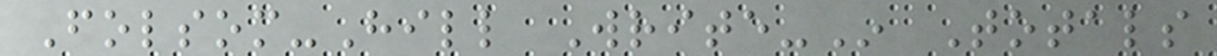Folsom-Hill Write-In Totals
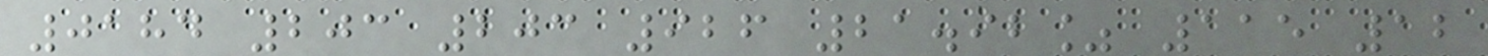0184 203 203 926 21.92% 115 12
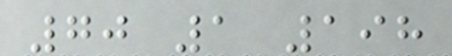70 1 198
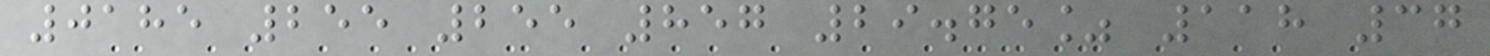0185 255 255 857 29.75% 118 37
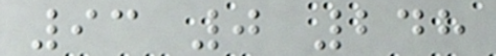93 0 248
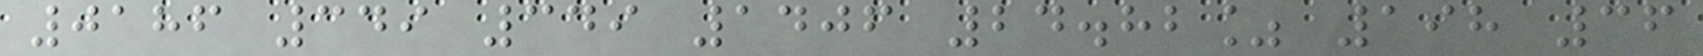0186 349 349 1406 24.82% 198 36
